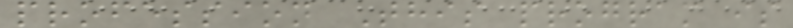profession This program is
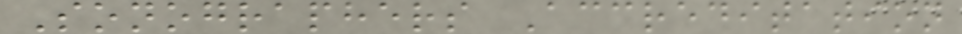Sonographers Accreditation
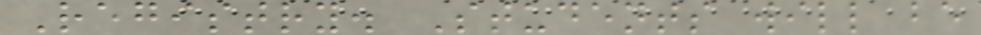Registry. Students will be
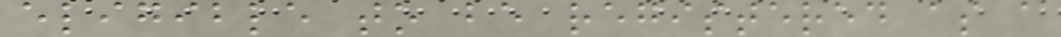eligible to be registered as a
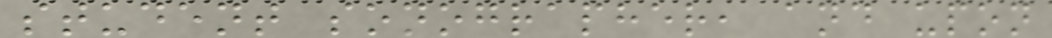student sonographer, and upon
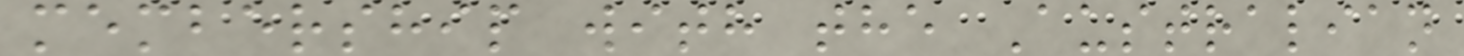membership with the Australian
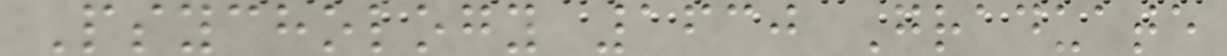Psychology 1630 Graduate
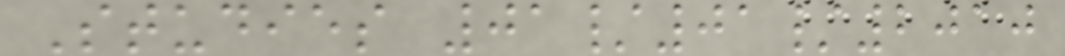Studies 01/01/2010
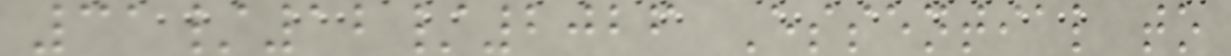31/12/2026 Essential to
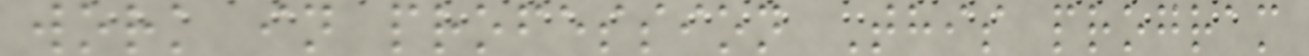work in profession This program
